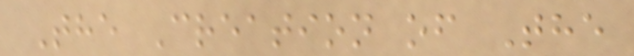The Creation of The
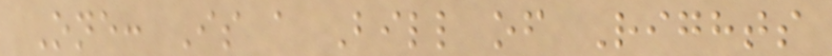One: Is a Bill of Rights
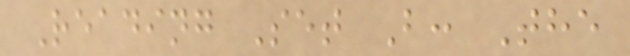Reading Set B: The
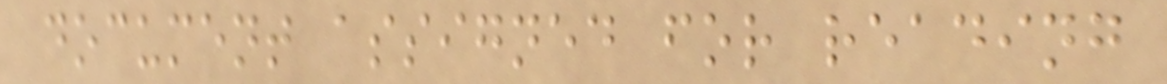document assigned for reading
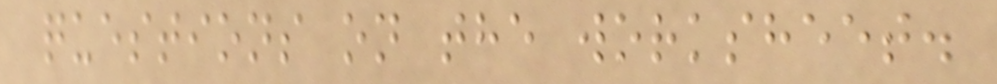questions on the worksheet.
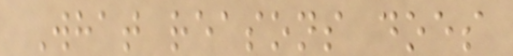What reasons does
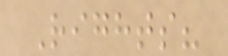Rights?
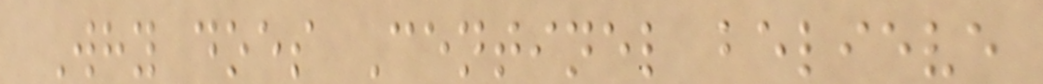Why does Centinel believe
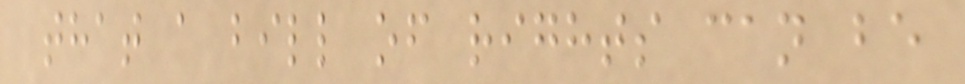that a bill of rights can be
